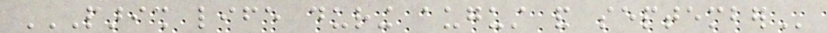PARISH LIFE DURING AUGUST AND SEPTEMBER
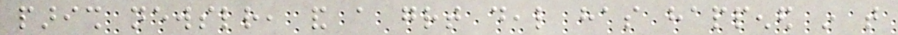parish newsletter, and a great deal has happened in that
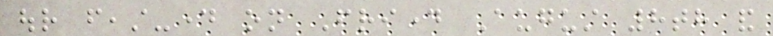our feast-day on Friday August 8th and
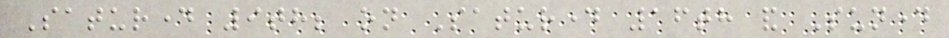Saturday 9th; on Saturday 16th and Sunday
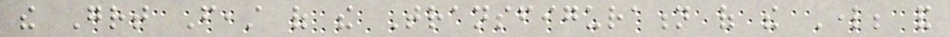the Great Feast of the Transfiguration of the Lord; and
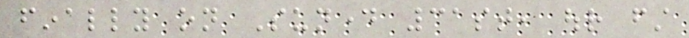finally on Sunday 31st, our first
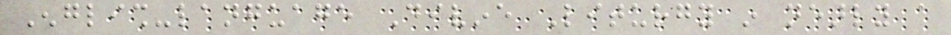English-language Divine Liturgy in nearly a
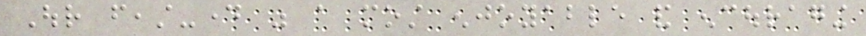Our feast-day was a most enjoyable and encouraging
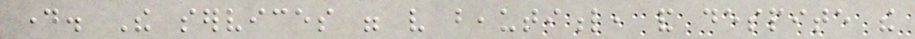day. The services were very beautiful, and despite the
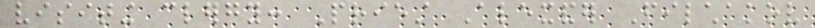visiting clergy: Priest Alexander Filchakov
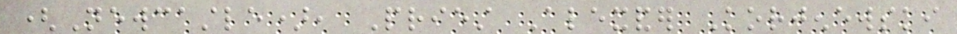(Newcastle), Priest Alexander Korjenewski
